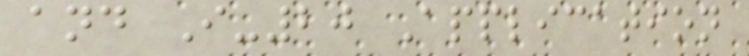and I-20 Application
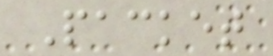Packet
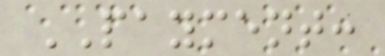PAYMENT:
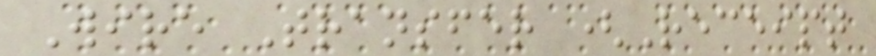Wire Transfer (Receipt
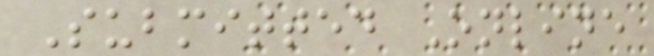Submitted Online
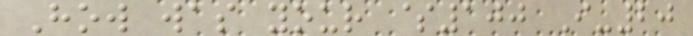How was your $100 I-20
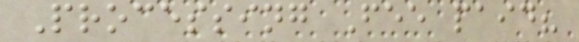Processing Fee paid?
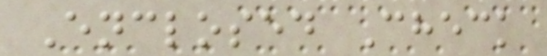Enclosed Check
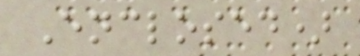Enclosed)
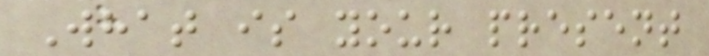What is your present
